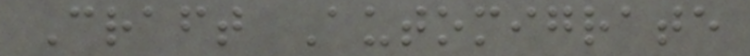Craft Automigrate
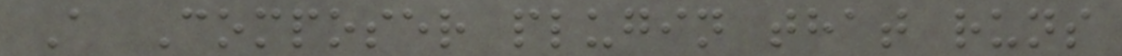A Composer plugin that runs
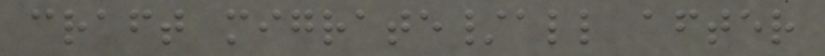craft migrate/all after
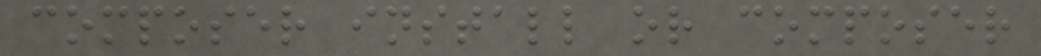composer install or composer
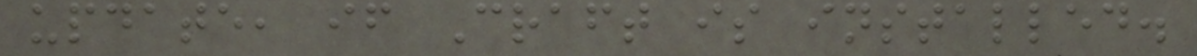update, if Craft is installed.
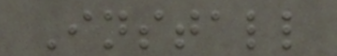Install
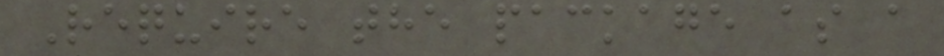Require the package as a
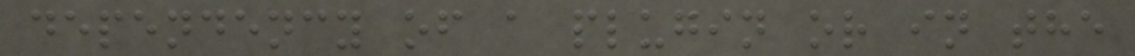dependency of a plugin or in the
